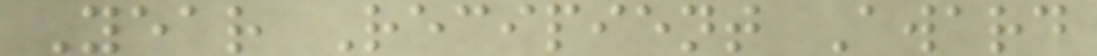Year Recipient Award
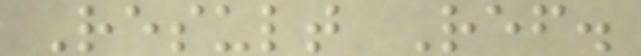Result Ref.
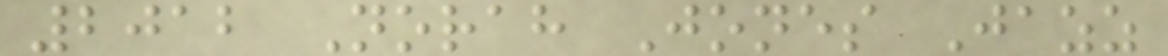2012 Norah Jones Jazz
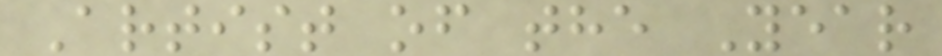Artist of the Year
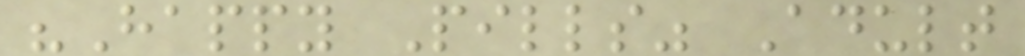"Happy Pills" Adult
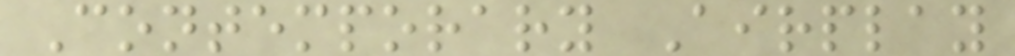Contemporary Airplay
